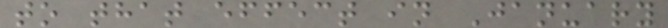to that effect in January
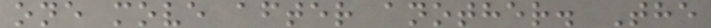one move after another. The
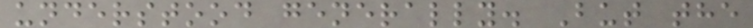understood generally. But the
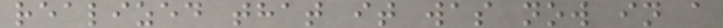realized that it was now in a
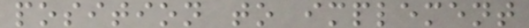position to implement
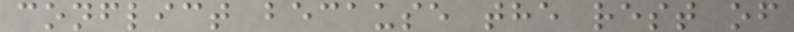conflict because the rest of
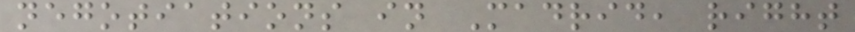negotiations in Madrid, right
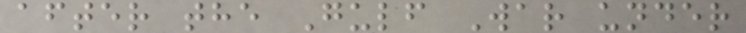after the Gulf War under
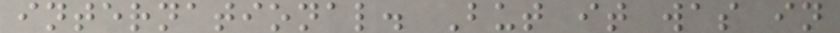international. But it was in
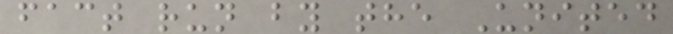fact run by the United
